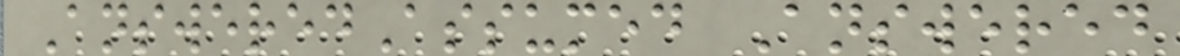AnsweredAssumed Answered
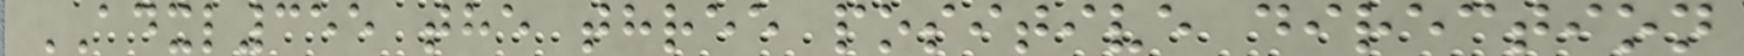ADXL355 the three positive direction
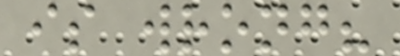is wrong?
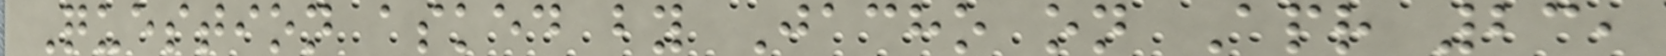Question asked by Jacho on Apr 23,
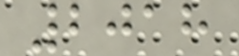2018
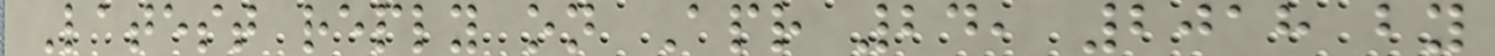Latest reply on Apr 24, 2018 by
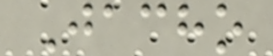Jacho
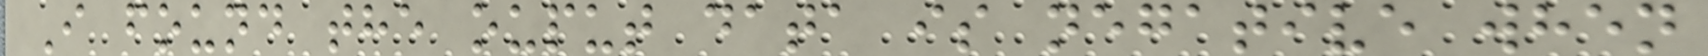I found the ouput data is negative when
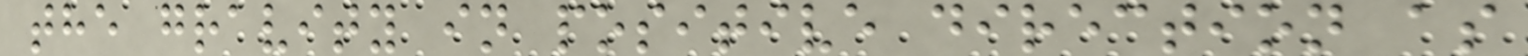the gravity in positive direction as
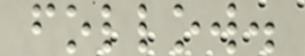follow.
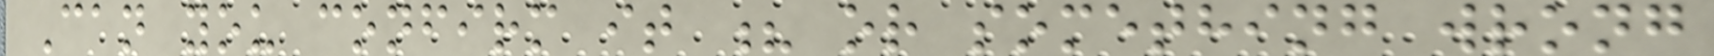Can you confirm it ? or something wrong
